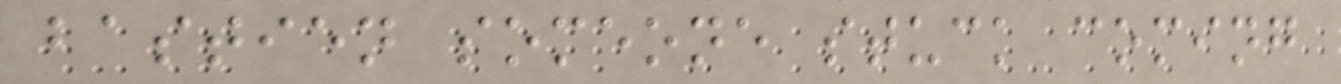bastien someone stuck coming
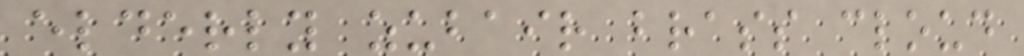elderly zubair brass cloud
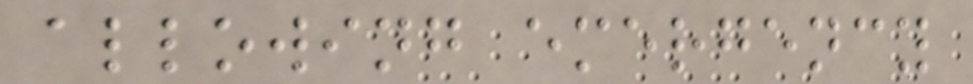allowing emergency
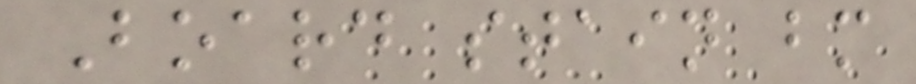Board stain bm
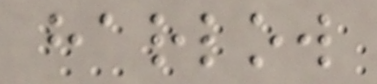harlow
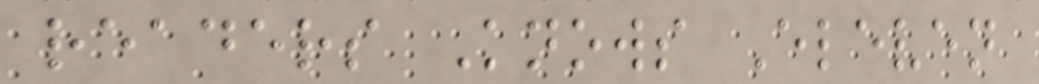readers Knows Eleven
